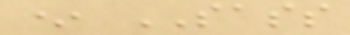* SASS
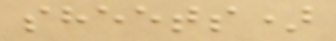sheets)
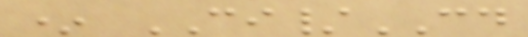* CI/CD
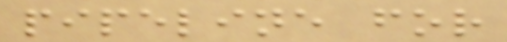pipeline for
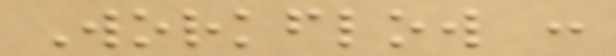Workflow :
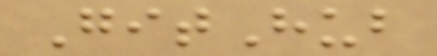GitHub
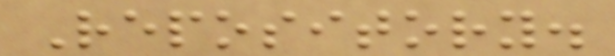Repository.
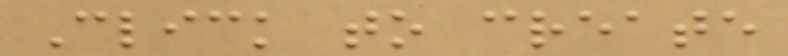Click to create
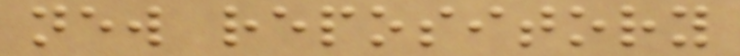new repository
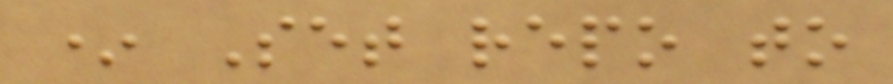* Set repo to
